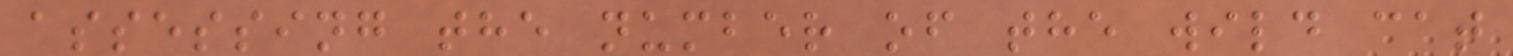assessing the number of the wild cat
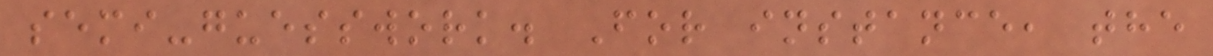semi-guesswork. For instance, the
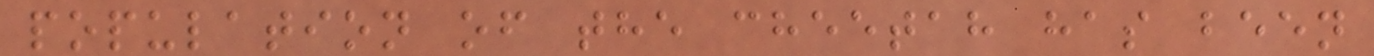population of the cheetah has been
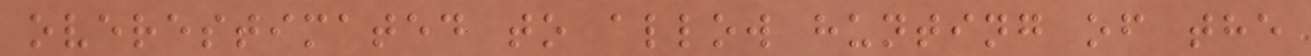overestimated to allow hunting of the
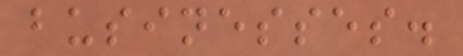businesses.
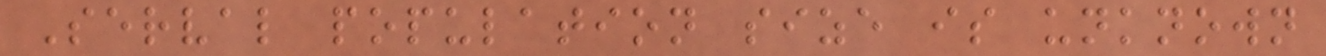Serval population size is unknown
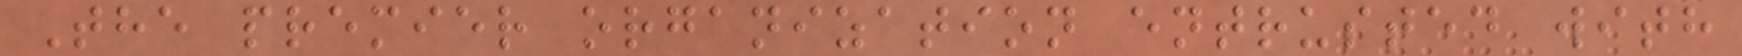The premier organization entrusted with
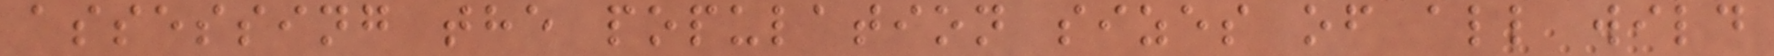assessing the population sizes of all wild
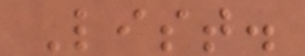List.
